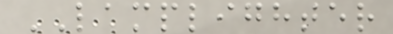LAMPLIGHTER
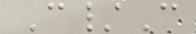C/C
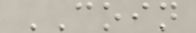COIN
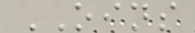OINS
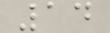14
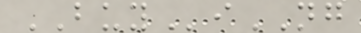BUYiNG
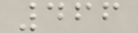466
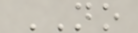NO
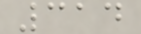314
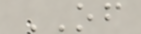OF
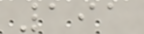191
